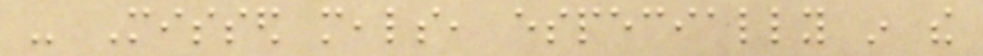- Missed meals, especially in the
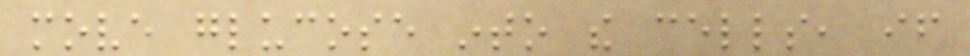move glucose into the cells, if
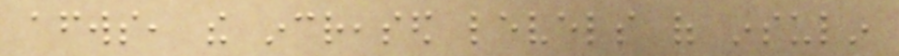afterwards, the increased levels of insulin
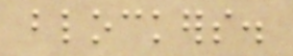blockers.
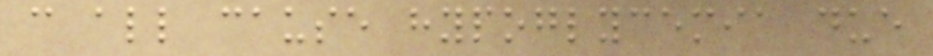can all cause hypoglycemia due
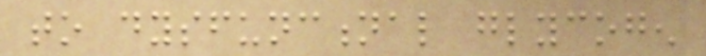to dysfunctional glycogen
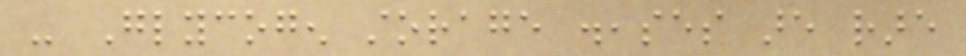- Glycogen storage diseases are rare
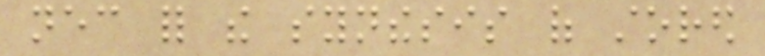necessary for the synthesis of stored
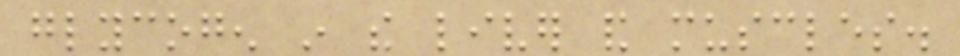glycogen in the liver and muscles.
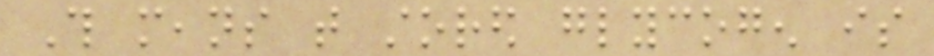This means that stored glycogen is
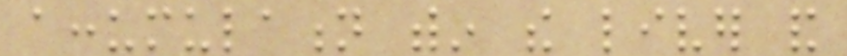accumulation within the liver and
